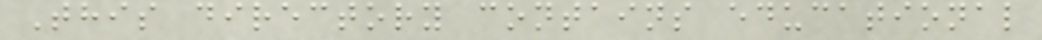This directory contains educational
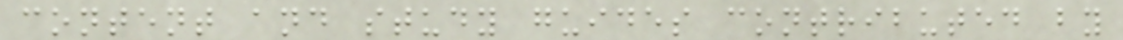content and study guides contributed by
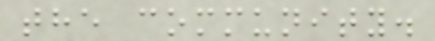the community.
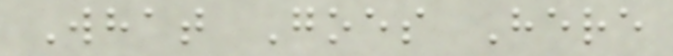What Goes Here
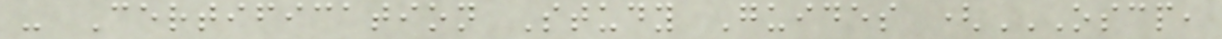- Certification Study Guides (OSCP,
